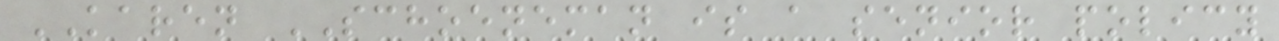KAREN SCHOENEMAN is a senior policy
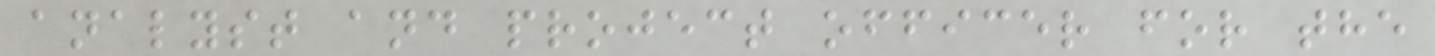analyst and project officer for the
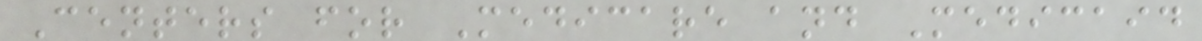Centers for Medicare and Medicaid
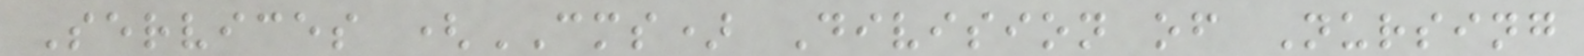Services (CMS) Division of Nursing
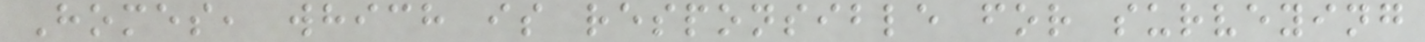Homes, which is responsible for surveying
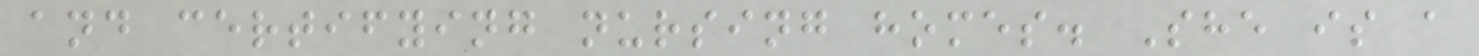and certifying nursing homes. She is a
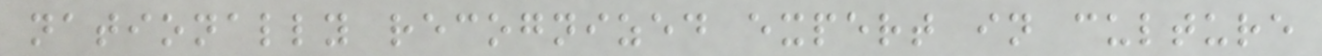nationally recognized expert in culture
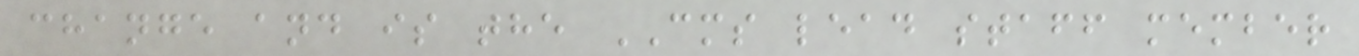change and is the CMS lead staff member
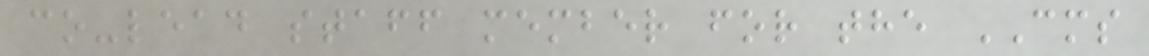co-lead staff member for the CMS
